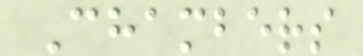Chambers
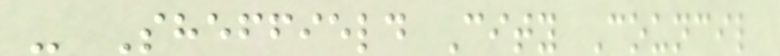- Sheffield City Council
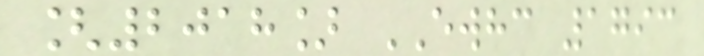[2018] EWHC 1793
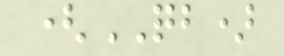(QB)
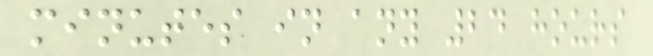minutes in any 24 hours
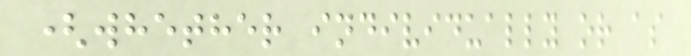(whether individually or as
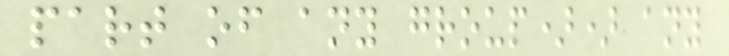part of any group)) any
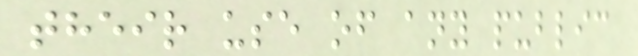their use of any public
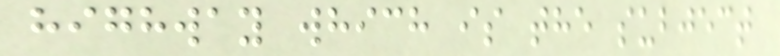highway which is the subject
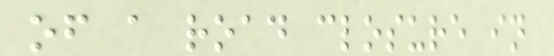of a road closure in
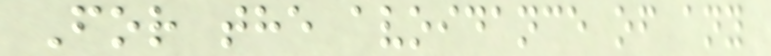For the avoidance of any
